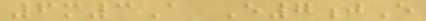6m3A E7jE
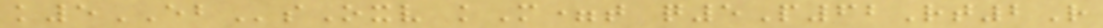k5EBsOxv kM=t q5P62Rt2R
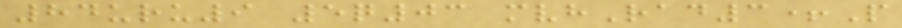84uru9 5q03 mvhRad3+P
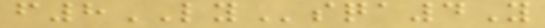f8LYsqa4Y
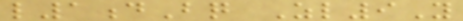l1dBq Zl9Y
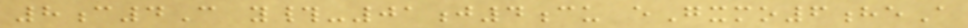8c4C y#-01j4cu eGxmo6heA
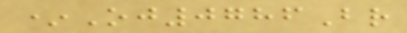*Oj0786Br
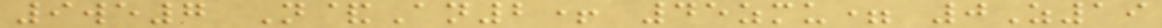9we7 N&An2+ 45zmu= 0Z19
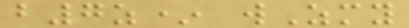b7z* wZmy
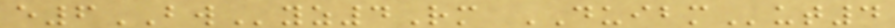e6BWyz4Rm DUIBMut4
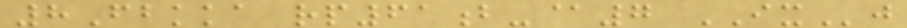8Fbkka rp61b-@7 IXj
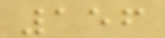156
